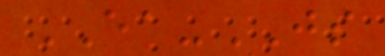EA-JS
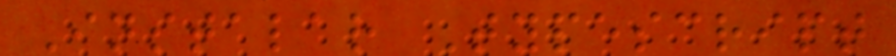Instalar Typescript
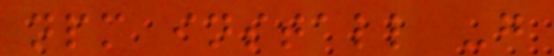npm install -g
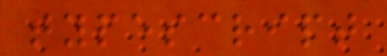typescript
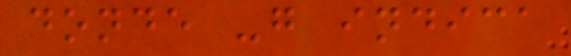donde -g indica
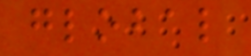global
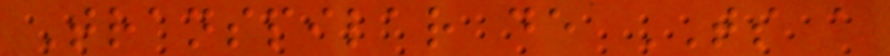Transpilar de TS a
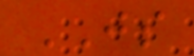JS
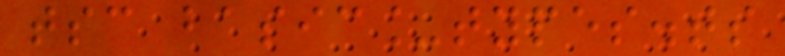tsc basic_types.ts
